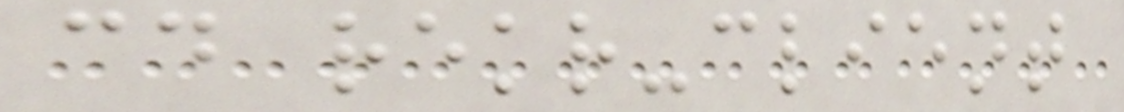cd rekr-client
